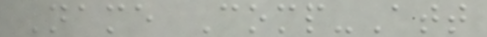Name Comp-Att
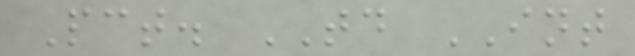Pct. TD INT
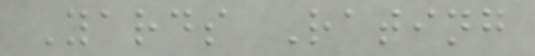Yards Rating
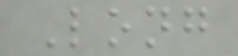Long
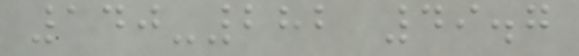140-282 49.7
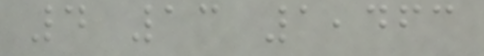4 13 1,463
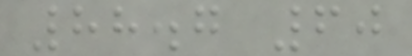88.7 60
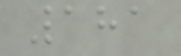181
